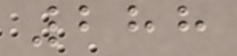288
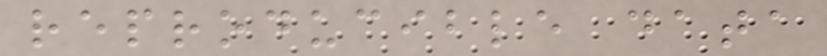reproducible data
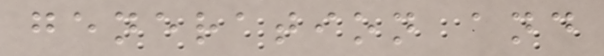generation and
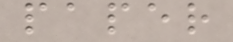paper
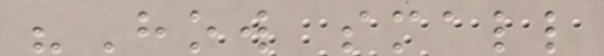"How small
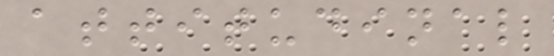attitudinal
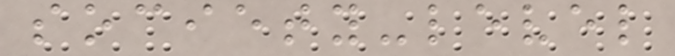society-level
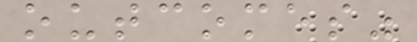outcomes"
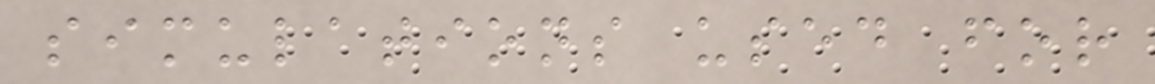simulations used for
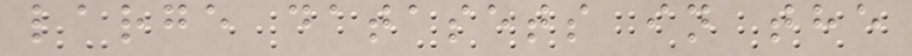large datasets in the
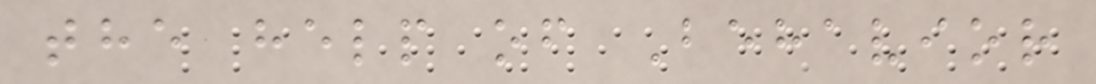the help of Behavior
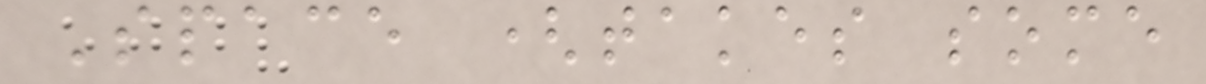Space (takes some
